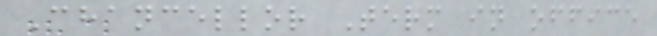Chancellor Term in office
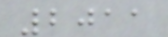2011
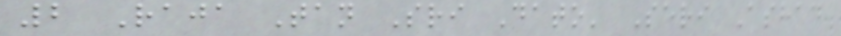2 Raja Tan Sri Dato' Seri Ashad
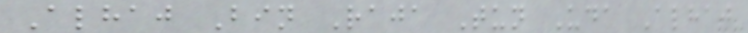Alhaj Bin Raja Tun Uda Alhaj
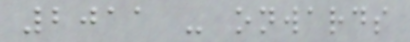2011 - onwards
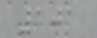101
